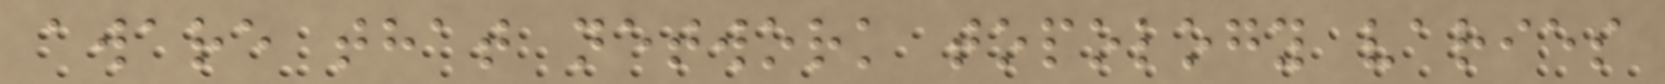aware that network topology varies
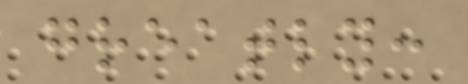greatly:
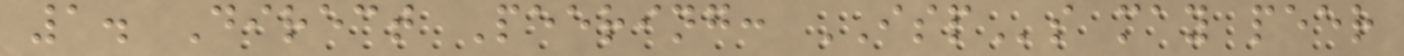1. Direct Peering: ISPs may peer
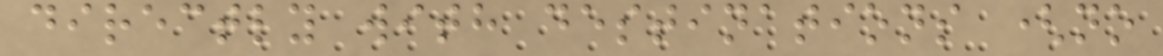directly with destinations (no
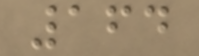164
